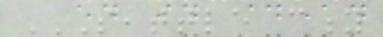SEATTLE CITY
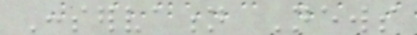Conservation News
